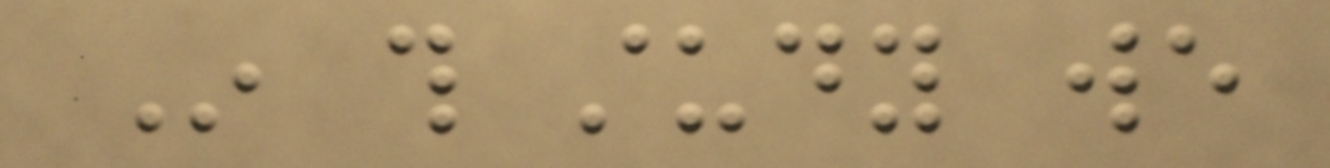In this study we
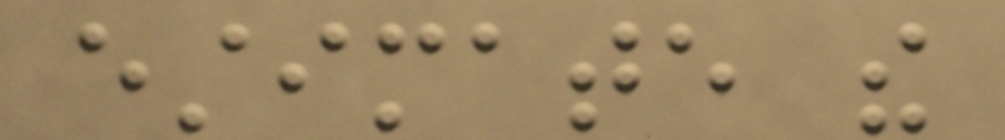estimate the
